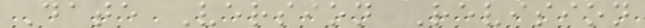Date Version Revision
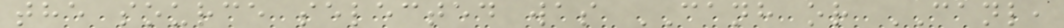the source selected was CANH or CANL,
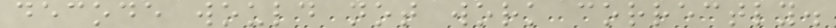decode would not work correctly.
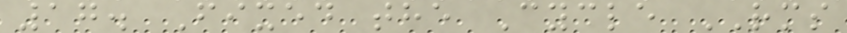17. Fixed the Cycle RMS
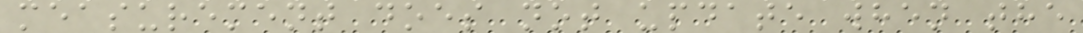measurement does not update when the
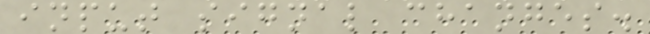input signal changes.
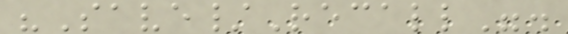"Save/Recall".
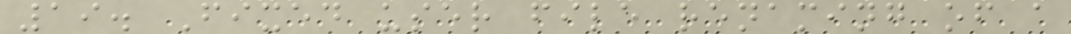19. Fixed user file renaming of a
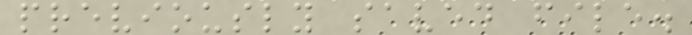previously saved file.
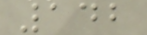142
